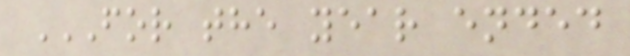FOR THE YEAR ENDED
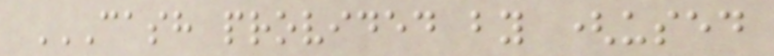CASH PROVIDED BY (USED
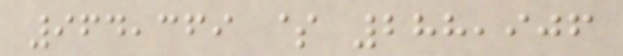964,369 $ 288,906
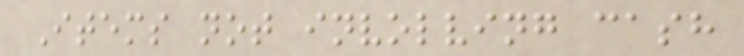Items not involving cash
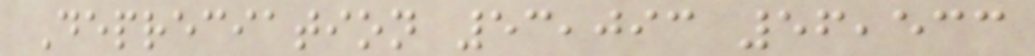Depreciation 53,093 56,533
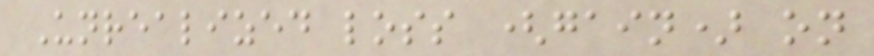Unrealized loss (gain) on
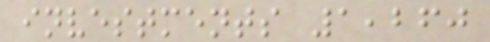investments 1,260
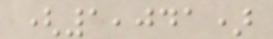(1,041)
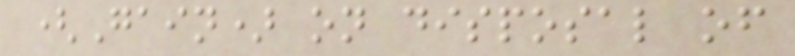(Gain) on disposal of
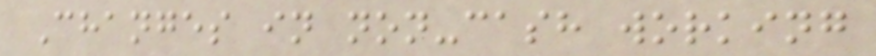Changes in non-cash working
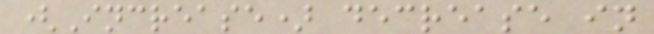(Increase) decrease in
